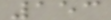153
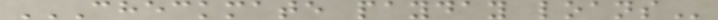CHECKMATE PAYDAY LOANS
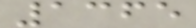1365
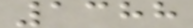1388
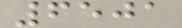6501
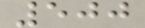500
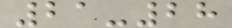21-28
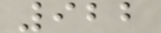922
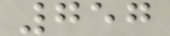757
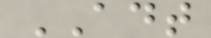ADT
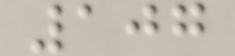107
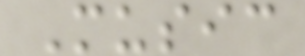Music
